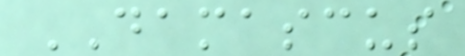DAMASCUS
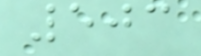503
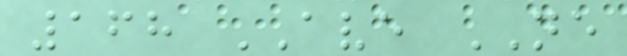168 AVE NE
